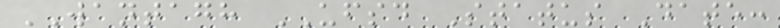WANTAGH UFSD Status Date:
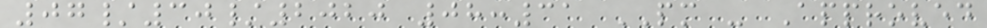07/30/2020 08:31 PM - Approved
